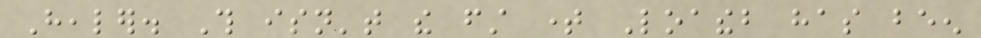Healer. This isn't the first time Loatheb has been
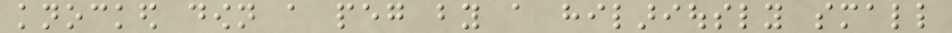knocked down a peg by a hilariously small
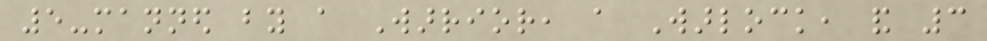5-manned by a Warrior, a Warlock, and 3
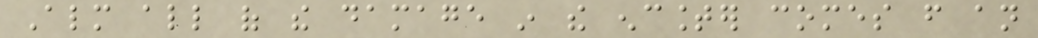Almost all of the damage in the encounter comes from an
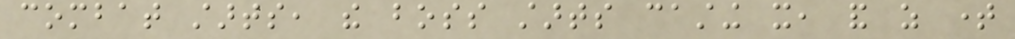combat starts, the boss starts casting it, and as time
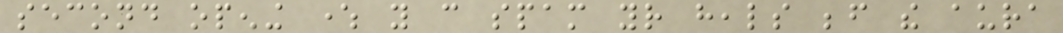second opening where you can spam your heals before the aura
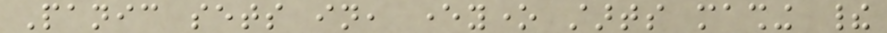Panic sets in, everyone starts mashing their
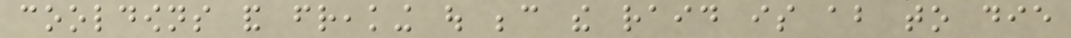cooldowns and freaking out because the raid is about to die
